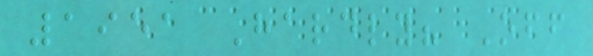1951 Hardly? Off
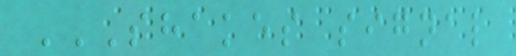SHAKES SIGNAL
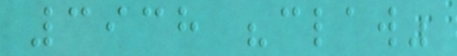3938 "claw"
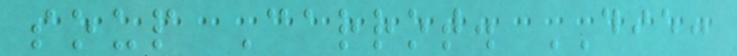soup Carrot. DIE:
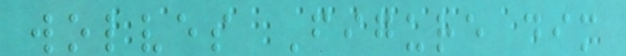wolves Figure dim
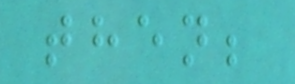then;
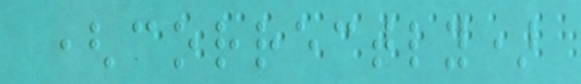(correctly)
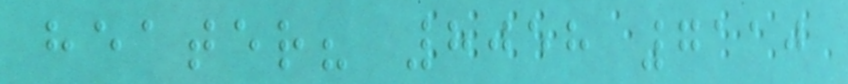heater? 8058 7110
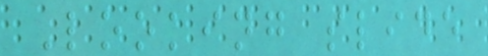Looking slide
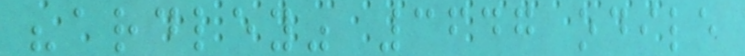"ardley" 3647 odile
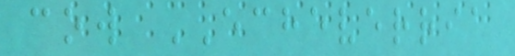cow ECHEVERRIA
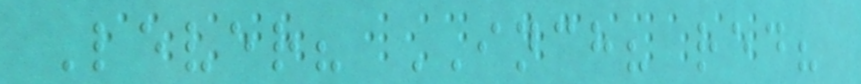Lever? INCH? red?
